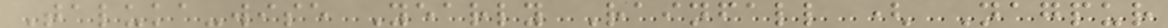Taluka-wise Yearly Rainfall ( Nagpur
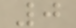0
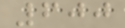600
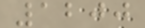1200
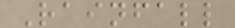Rainfall
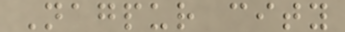Nagpur city
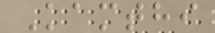Kamthi
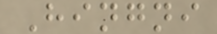Hingni
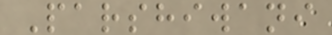Parshiwani
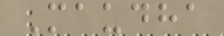Maudha
